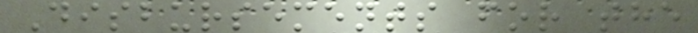Disbursements for the
